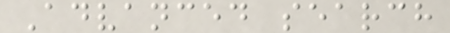Advanced search
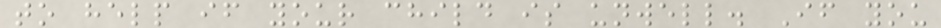to help if your child is unwell. If you
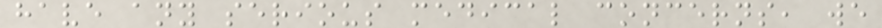have any serious medical concerns, we
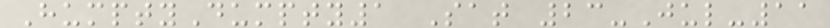HumptyDumpty1 Sat 23-Jul-11
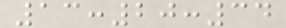13:20:34
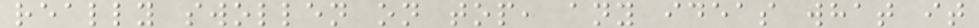really swollen on top, any ideas what it
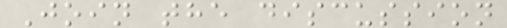Join the discussion
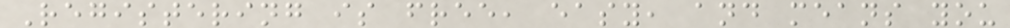Registering is free, easy, and means you
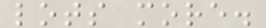lots more.
